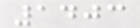1403
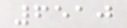6510
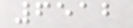6512
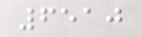6510
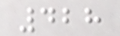428
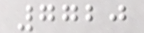7720
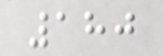180
